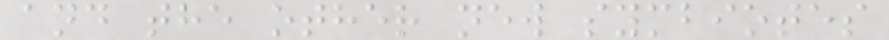and the other new symbiotes
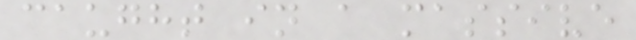caught in a massive
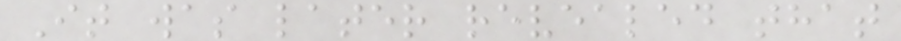It was later revealed that
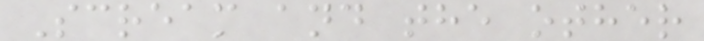Scream and the other
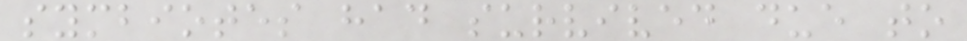symbiotes had survived due to
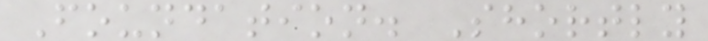Foundation. Shortly
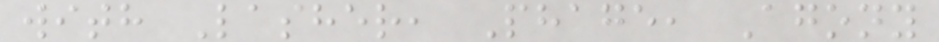with Lasher, Phage, Agony
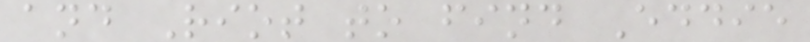and Riot to find Eddie
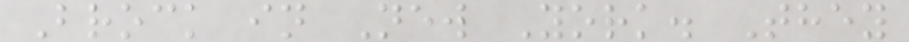Brock in New York. They
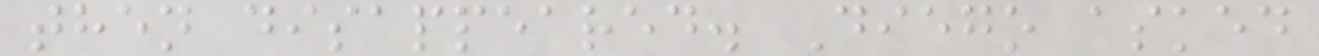then disappeared. Diego asked
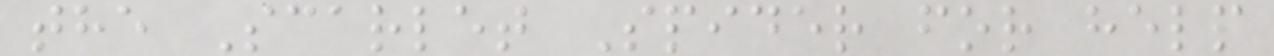the Scarlet Spider for help
